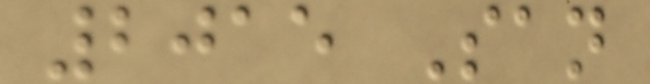2015 San
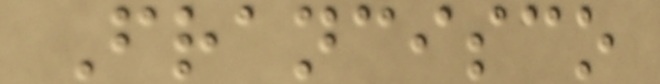Francisco
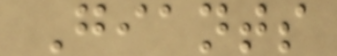Giants
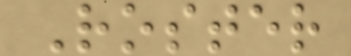Roster
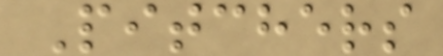Pitchers
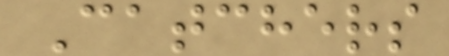Catchers
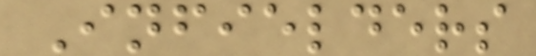Infielders
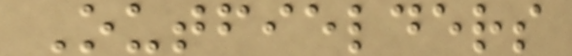Outfielders
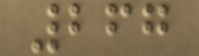267
